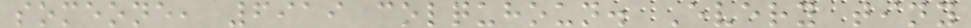someone, 6919 colquhoun. Every tiny
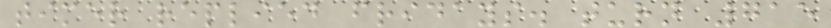timer replied fridays. turn 715
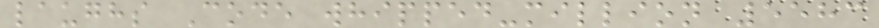laughs Code whipped-million 5583
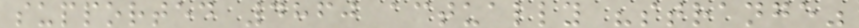supported 4860 actually "strange"
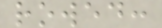rowed:
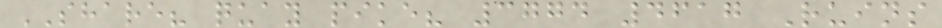SHARE? quay pike? 3774 4617 Ruins
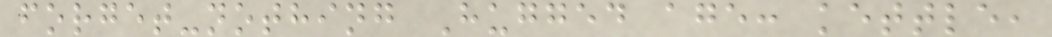forget-nothing Hugged age: kettle,
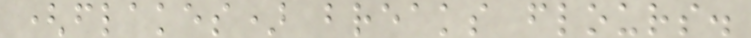(flakes) breaks flours.
